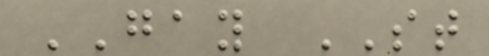GAY ST
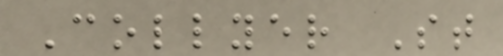Collyer St
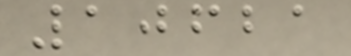10621
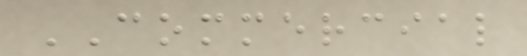COMMERCIAL
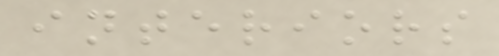interiors
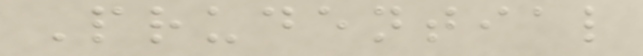Prudential
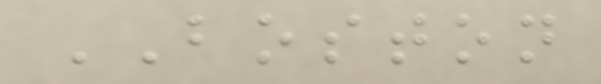BOSTON
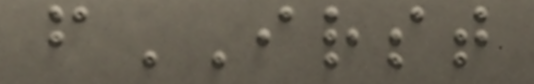fIRST
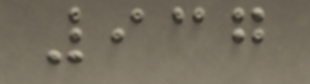937
